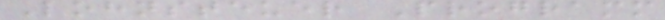Lohnsteuer Programm
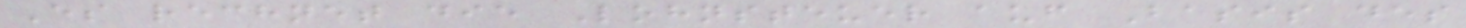Es rechnet die Lohnsteuer auf Basis des
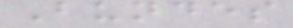Bundes
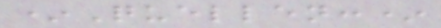*Quellen:*
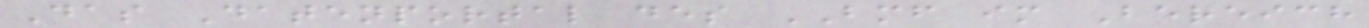Das Datenportal des BMF im Bereich
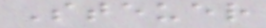Steuer
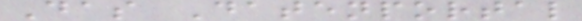Das Datenportal
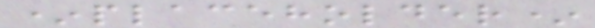*placeholder*
